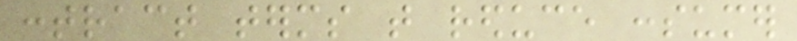contract terms that reduce consumer
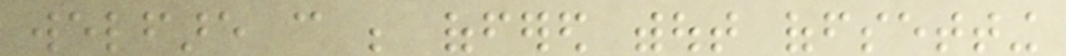welfare can be offered without offsetting
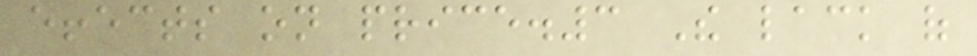effects on price.3 The lack of
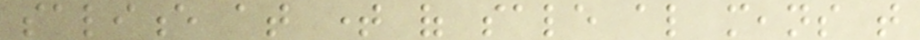salience at time of sale also means that
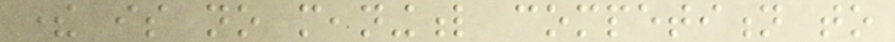there is no meaningful competition to
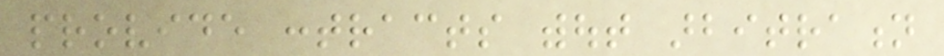provide contracts without arbitration
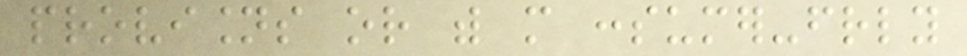provisions or with more consumer-friendly
